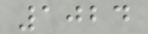1024
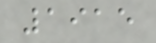1915
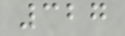327
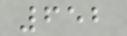652
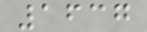1637
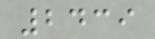2439
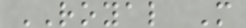ROYAL M
